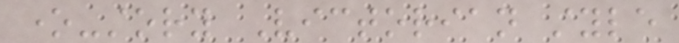one-story Victorian style
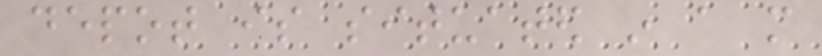depot is situated in a more
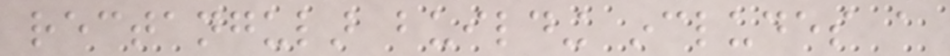rectangular building includes a
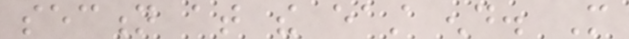section at the east end. More
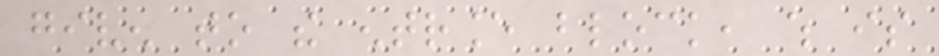given to the entrance block, which is
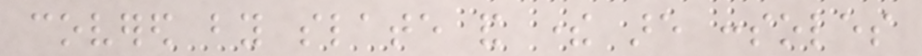covered by slate and there are consoles
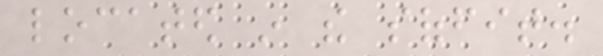located in the soffit.
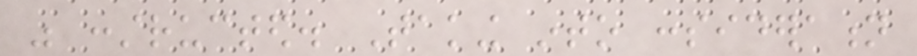was constructed. Taking into consideration
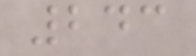243
